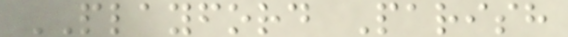PLAYFORD Parish
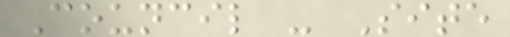Council - Site
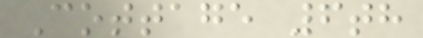Cottage 6th
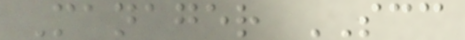Manager SCC
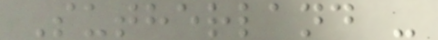Sutherland -
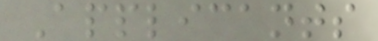Applicants
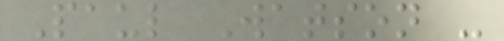Paul Watson -
